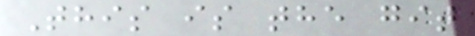This is the git
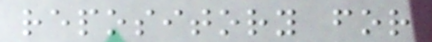repository for
